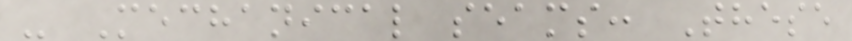- Mechanical seams: These
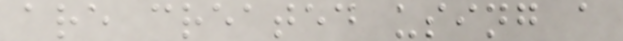are created using a
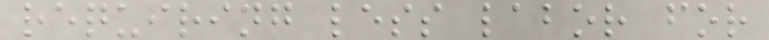requiring less labor for
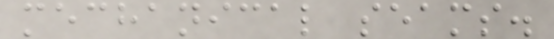mechanical seams.
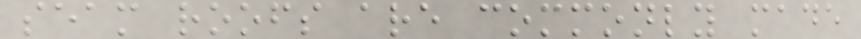seam roofs are commonly made
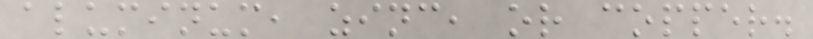aluminum, zinc, or copper.
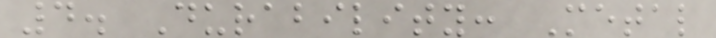4. Durability: Metal
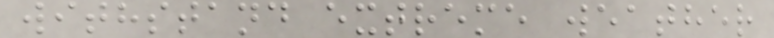withstand extreme weather
